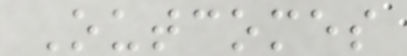Outcomes
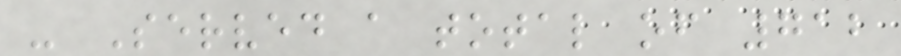- Served a total of 712
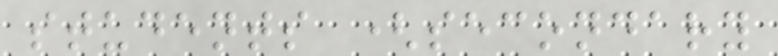students (secondary
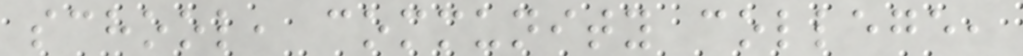school, community college,
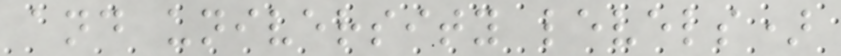and university levels)
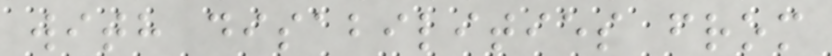with disabilities from
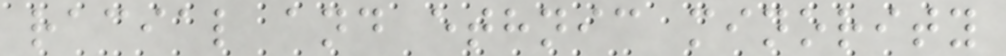racial and ethnic minority
